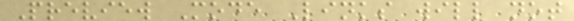Preview Mode Links will not
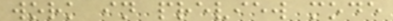work in preview mode
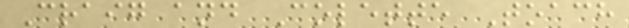Craig and Colette Toach
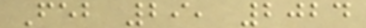Feb 29, 2024
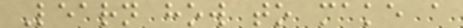Learn how to make a
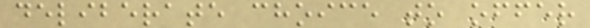deliberate choice to offer
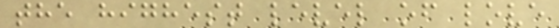the highest level of love
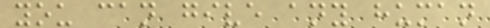you can give any human
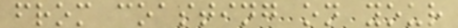from coasting on your
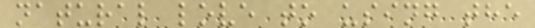natural love to using the
